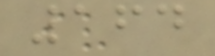164
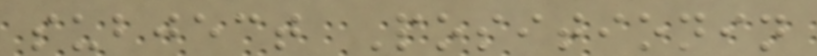subject Positionin
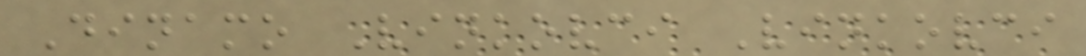Dinamo Vinkovci Vinkovci
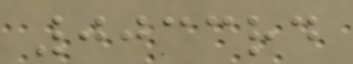0033rd
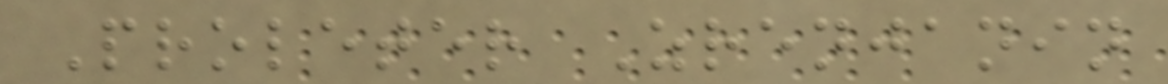Proleter Zrenjanin
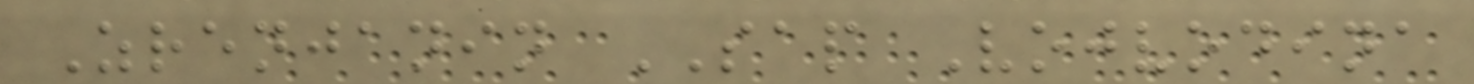Zrenjanin SAP Vojvodina
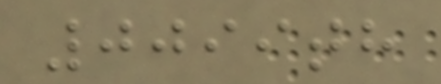0099th
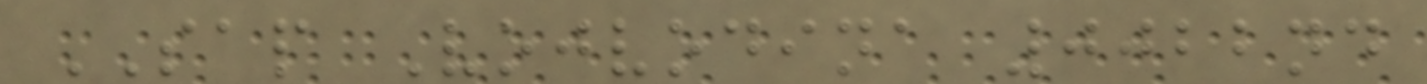SAP Vojvodina 0022nd
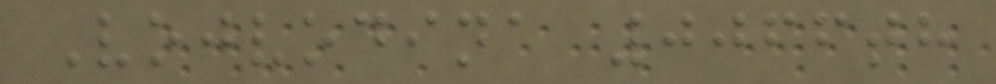Vojvodina 0066th
